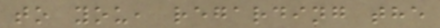to you, regarding the
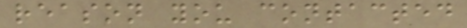reason you contacted
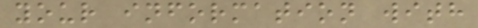your information with
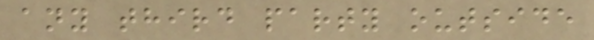any third party outside
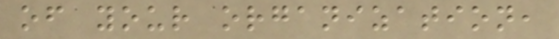of your organization,
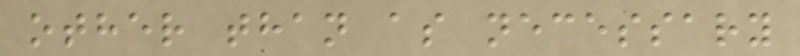other than as necessary
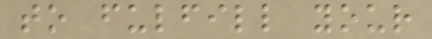to fulfill your
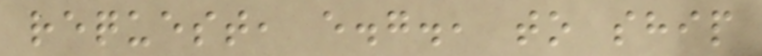request, e.g., to ship
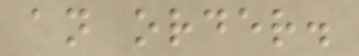an order.
